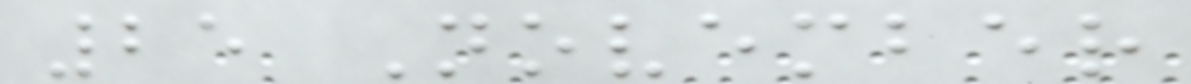25 November
